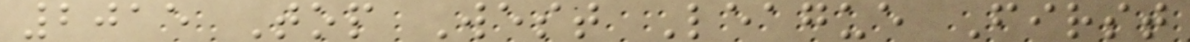2015 Top West League First
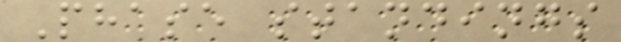Phase standings
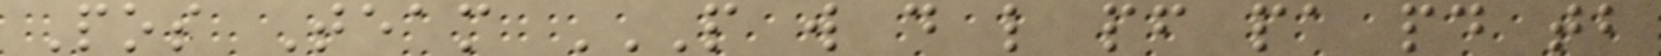Pos Team P W D L PF PA PD TB
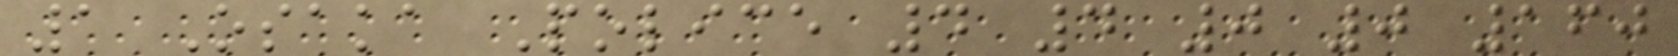1 Osaka Police 4 4 0 0 160
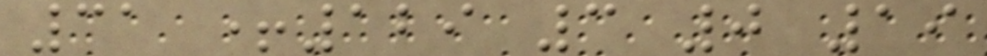31 +129 3 0 19
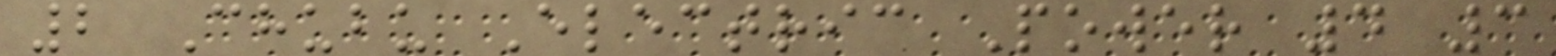2 Chubu Electric Power 4 3
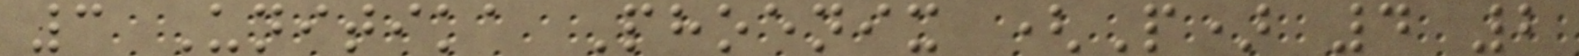3 Unitika Phoenix (P) 4 2
